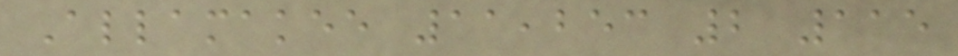Allamakee 11,253 2 115
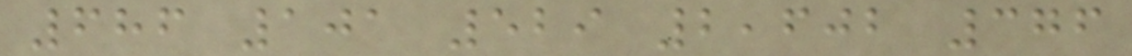686 101 529 2,602 376
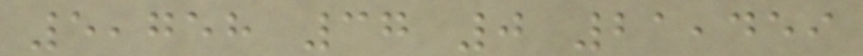5,758 37 0 21,459
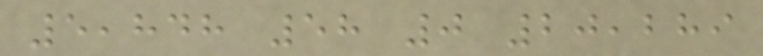5,848 58 0 20,289
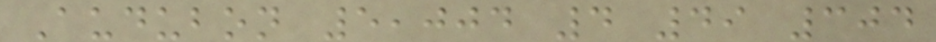Audubon 5,004 4 49 304
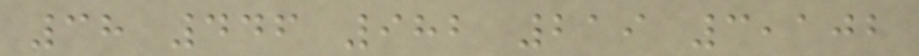38 446 982 219 3,102
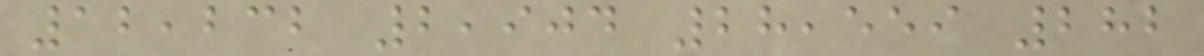12,232 2,904 28,559 282
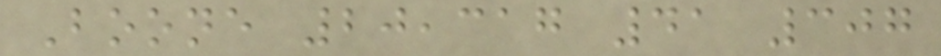Boone 20,317 41 307
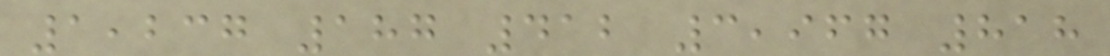1,237 187 412 3,967 818
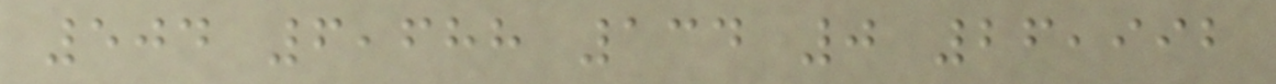504 6,688 134 0 26,992
